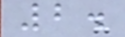2.
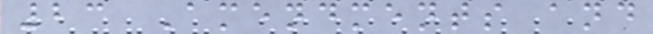23 Amendments and
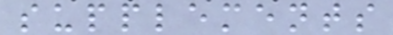supplements
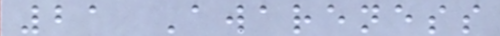21 Awareness
